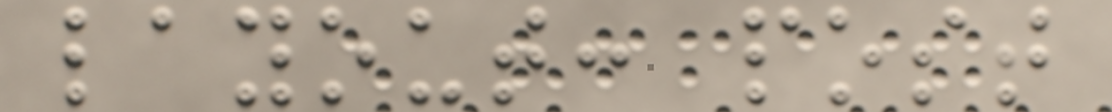layout: post
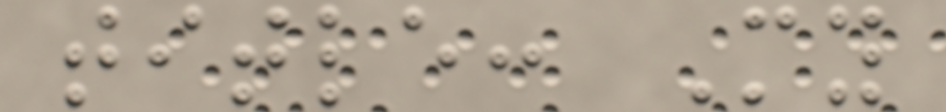title: My
